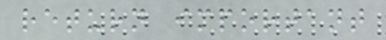return important
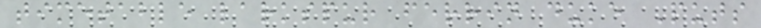timetable larkspur ferrin duke Puts
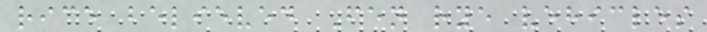rice believed Fen rye vehicles
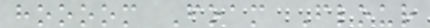hoooom Foam Flour
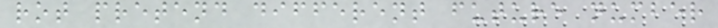rot pretend different future number
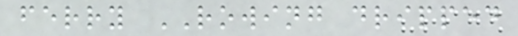ferry ROWING dripped
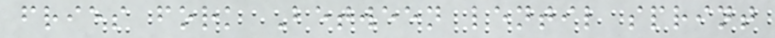fries fork Between lentil sprint
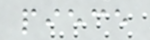piece
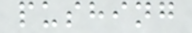pushing
